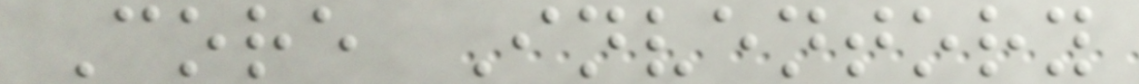Core Inventory
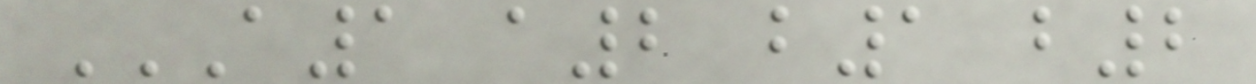A1 A2 B1 B2
